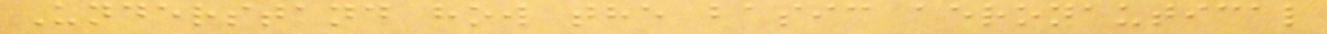Understand how the basic aeronautical
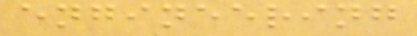engineering
